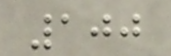100
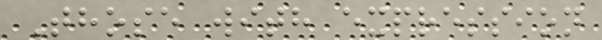Those with expression
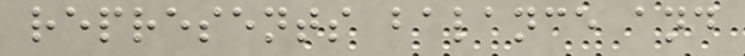represents balance and
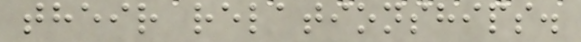their relationships.
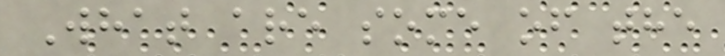What are some of the
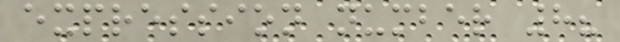expression number 8?
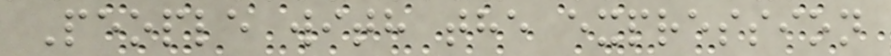People with the expression
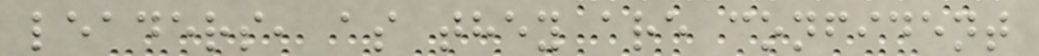leaders, as they are confident
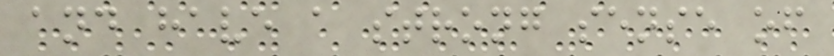and have a strong sense of
